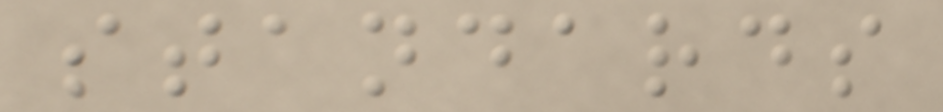standards
